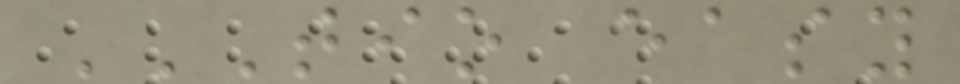TIO EASY
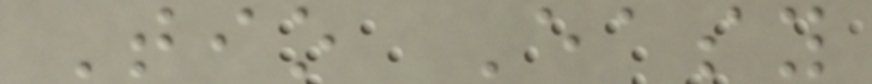Tio Easy
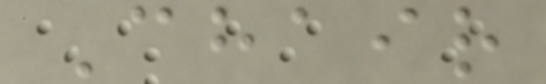Chair
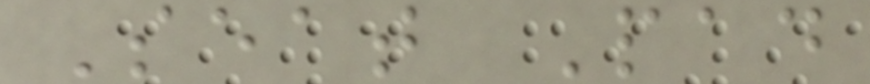Seat Pad
